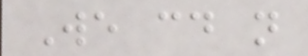We could not
